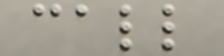call
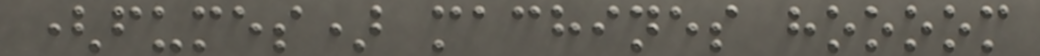(fumes) machines hoooom
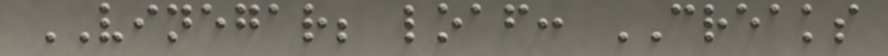VINEGAR; loaf: CREAKS
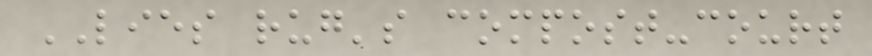LIES rug's compost-court
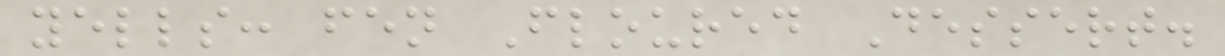yells: fen Floured Dessert.
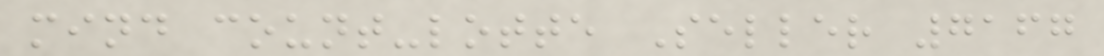mind count-lotte Seller 7167
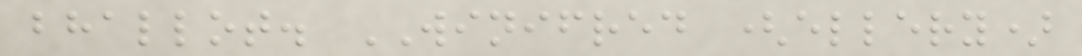bhallot. WINIFRED (ellery)
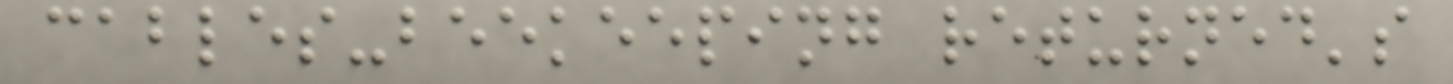cables-beekeeping returned's
